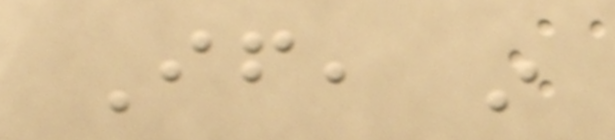If, in
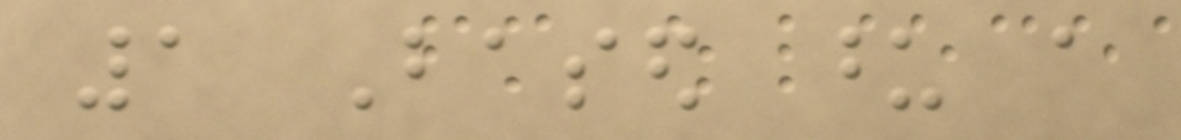1 Based upon a
